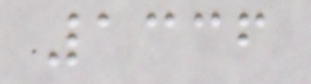1336
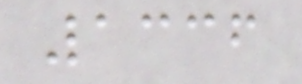1336
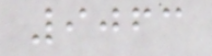9063
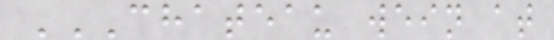CHATEAU WEIN AT
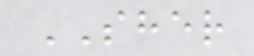SHER
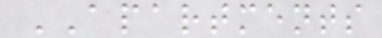APARTMENTS
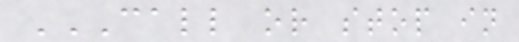CALL OR STOP IN
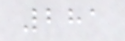281
